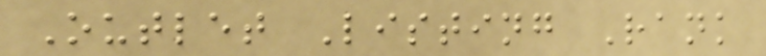Outlet Listing Rank
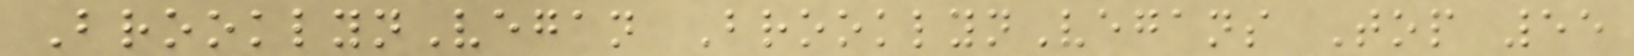BrooklynVegan BrooklynVegans Top 55
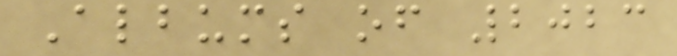Albums of 2023
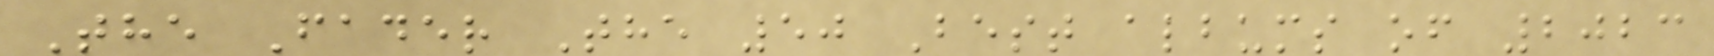The Fader The 50 Best albums of 2023
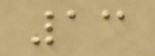13
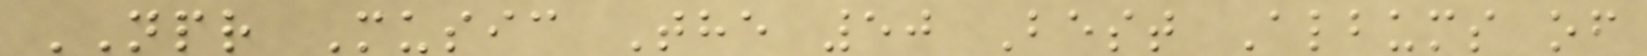NPR Music The 50 Best Albums of
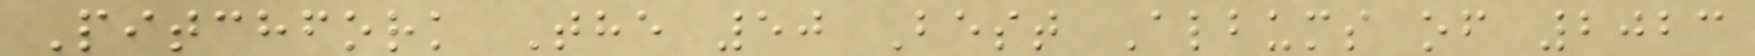Pitchfork The 50 Best Albums of 2023
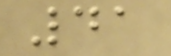41
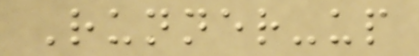Runner-up
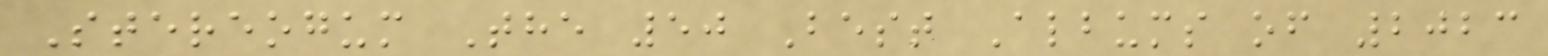Stereogum The 50 Best Albums of 2023
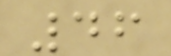46
